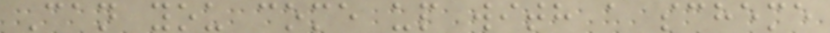Can you come up with a scheme
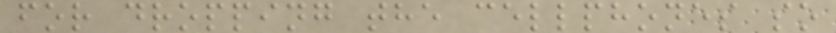for dropping the cellphones so
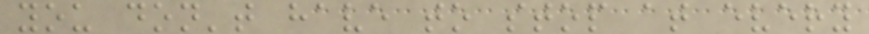you don't have to stop at every
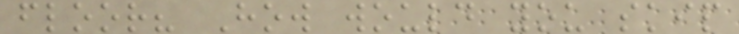floor? How would you skip
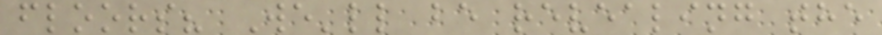floors? We'll be revealing the
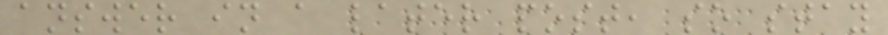answer in a later post, so stay
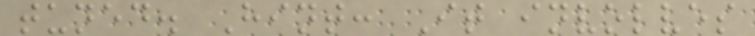tuned. Hint: It involves
